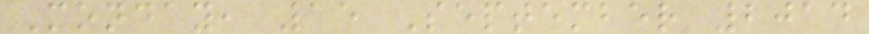Monday, 15 September 2014
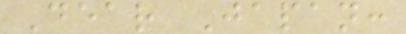Dear Japan:
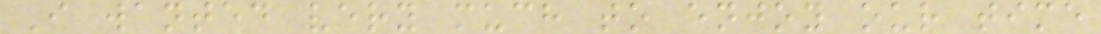I wanted very much to enjoy our time
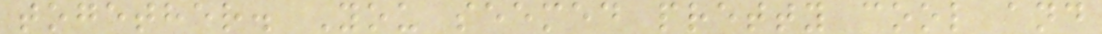together. You seemed pretty cool and
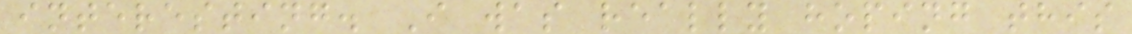interesting. I was really hoping this
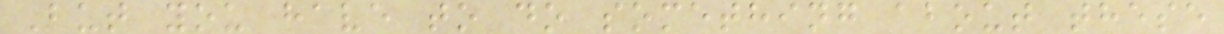But you have to do something about these
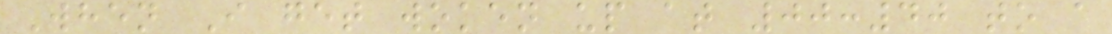When I get woken up at 00:40 to a
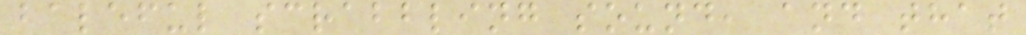baleful scrabbling sound, and that
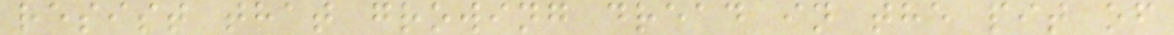resist that growing dread in the pit of
